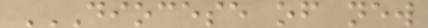DIOCESE OF NEW
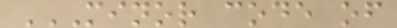MINOR CODE OF
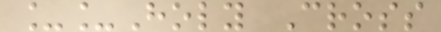__Holy Cross
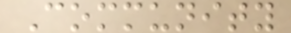Community
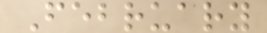February
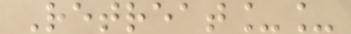Retreat__
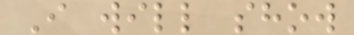I will show
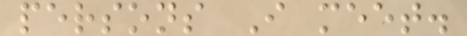persons I meet.
